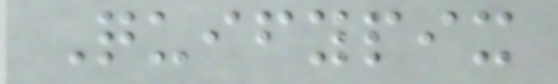Quifypix
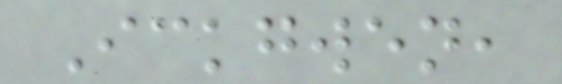Ickgwen,
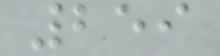259
